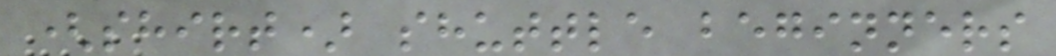(shirt) shuttle beginners
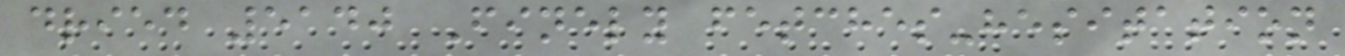dried 5140 Finely fetches-hesitation
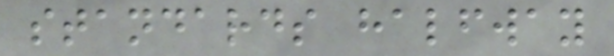standards halfway
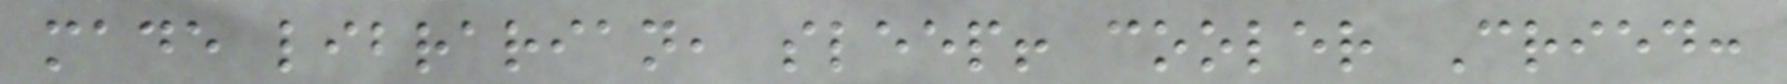made librarian, sleep! cooler Cried:
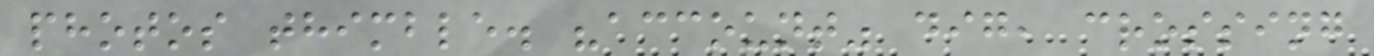photos thimble. "account" dig, crossing
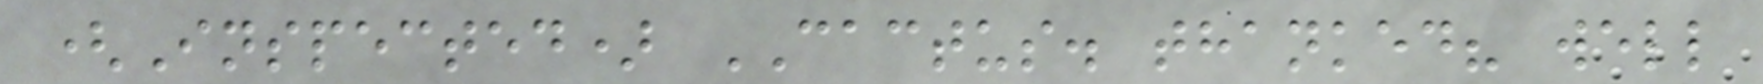(Inspected) CACTUS. thanked? well
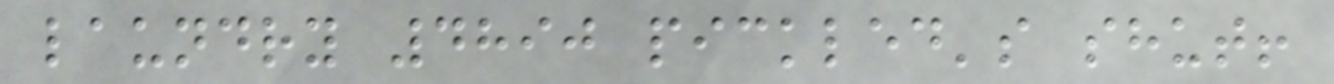laundry 4890 pickled's shut!
